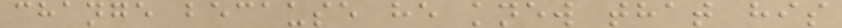change because he knew that his
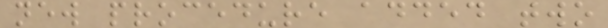new procedure added two
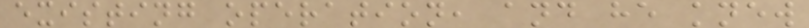existing operation, and he knew
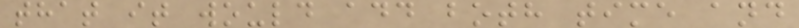that it would add both time and
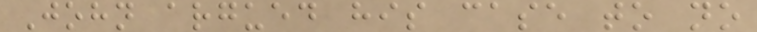John argued his case to no
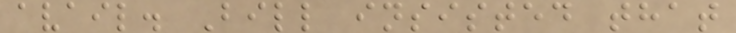avail. Bill insisted that
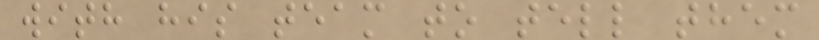with his team to tell them
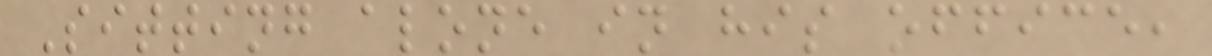Sitting alone in his office,
